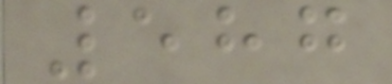587
